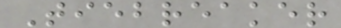Tiebreaker
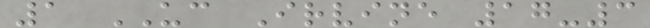1 UC Irvine 17-3
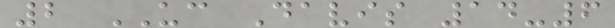2 UC Davis 14-6
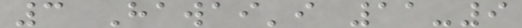3 Hawai'i 11-9
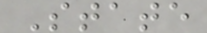State
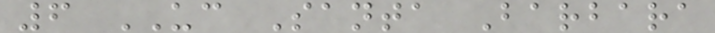6 UC Santa Barbara
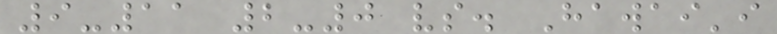9-11 2-0 vs. Hawai'i
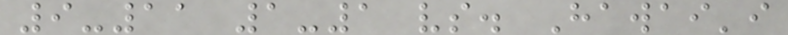9-11 1-1 vs. Hawai'i
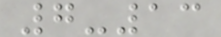7-13
